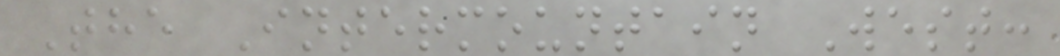The Intermountain West:
